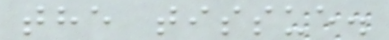the tissue.
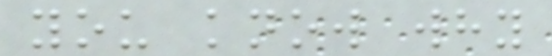you know why
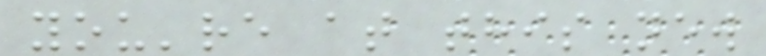you're at this new
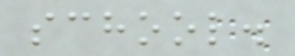school.
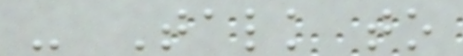- Talk to
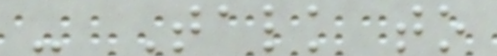- Talk to
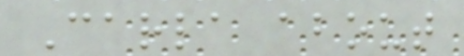Carla about
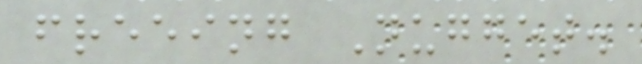freeing Nugget.
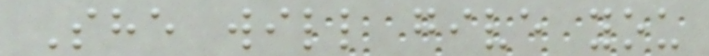She will give you
